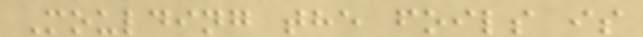Moulding the foils is
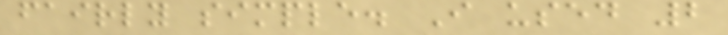fairly simple. I used 2
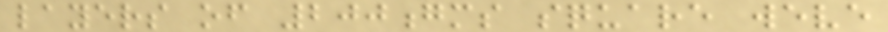layers of 200gms square weve
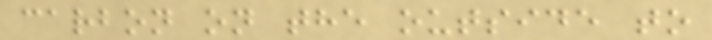carbon on the outside to
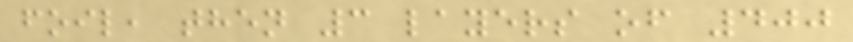foil, then 3 layers of 400
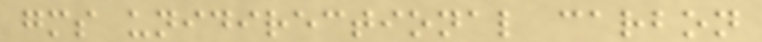gms unidirectional carbon
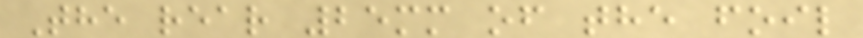The rear 25mm of the foil
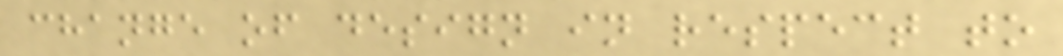change of design in respect to
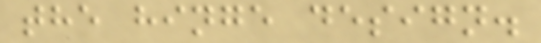the hinge design.
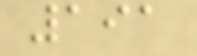191
